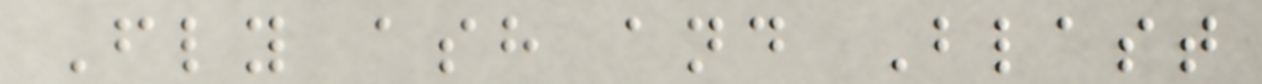Fly ash and Blast
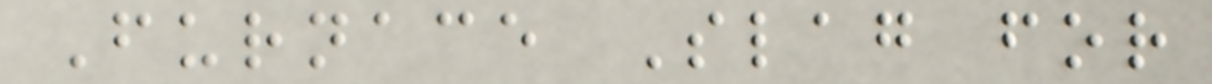Furnace Slag for
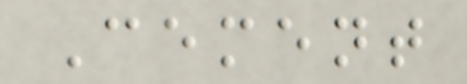Cement
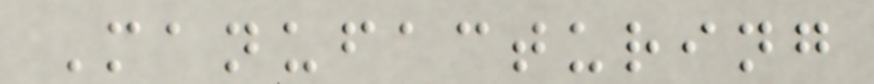Manufacturing
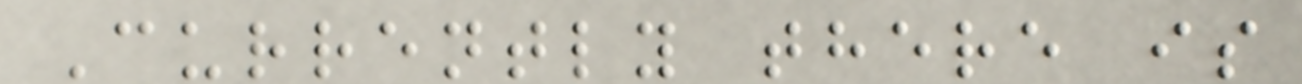Currently there is
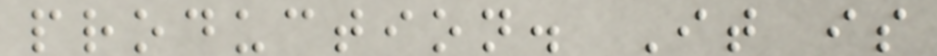production. It is
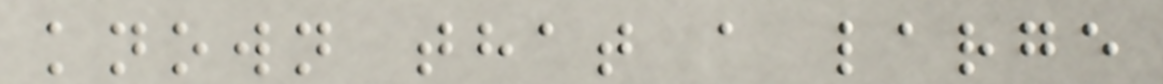known that a large
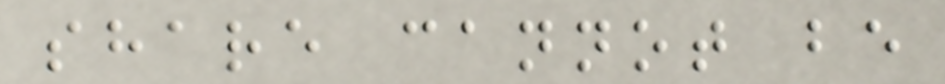share cannot be
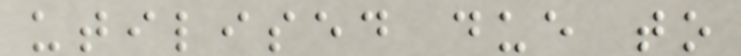utilised due to
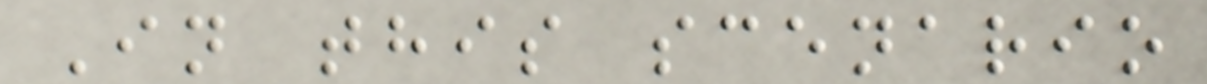In this scenario
